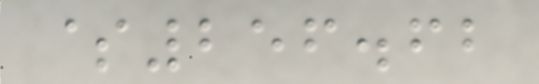$256.62
